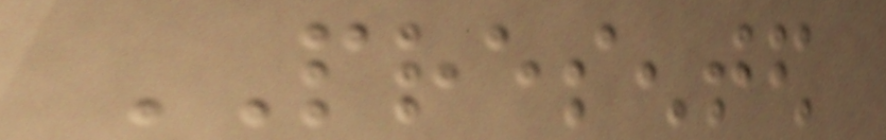PRESENTED
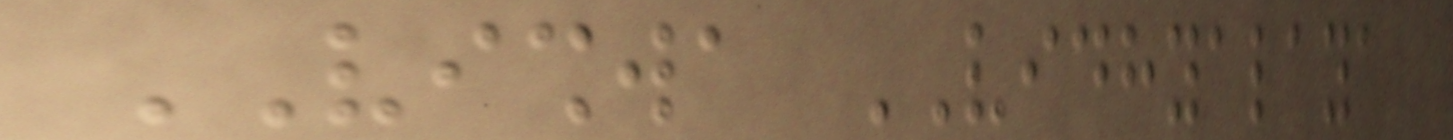VISHWA VIDHYALAYA
